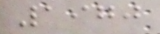1970
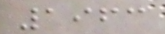1963
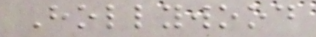Hollywood
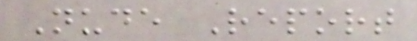Nude Report
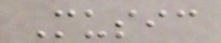Music
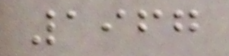1967
